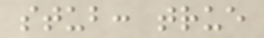stub: true
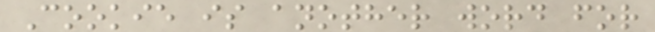Cookie is another word for
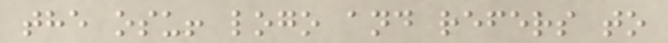the osu! logo and refers to
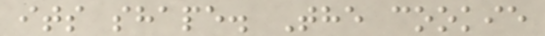its shape. The cookie
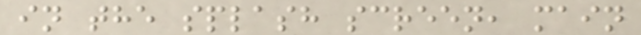in the splash screen, main
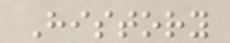History
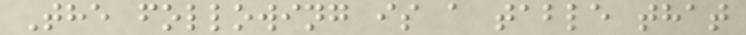The following is a table that
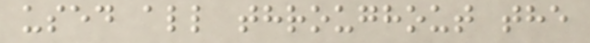used all throughout the
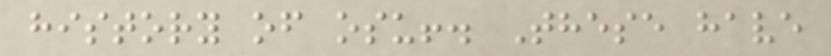history of osu!. These have
